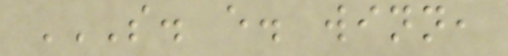S. E. WINN,
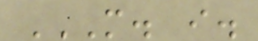M. I.
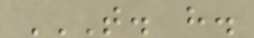T. H.
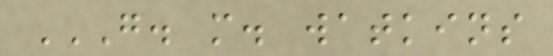G. M. WATKINS
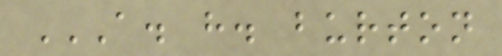A. H. BURTON
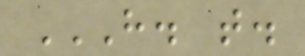H. T.
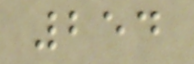254
